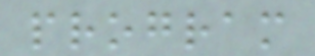program
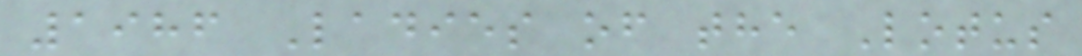1986 Ladies of the Lotus
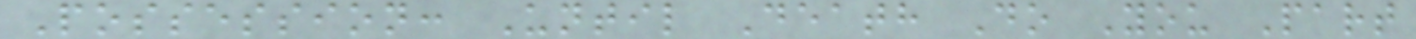Possession: Until Death Do You Part
